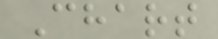Chart
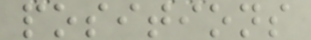positions
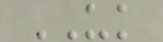UK
